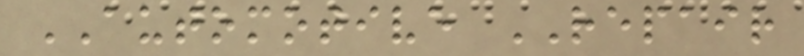AUTOMOTIVE REPAIR
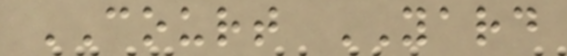COURT YARD
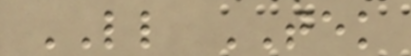LL TEK
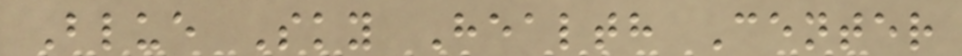Blue Sky Health Center
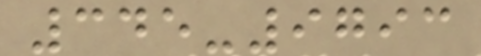345-9793
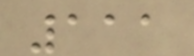111
